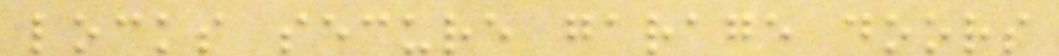locks secure garage doors
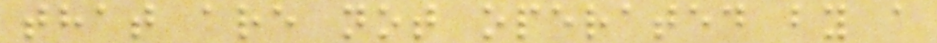that are not operated by a
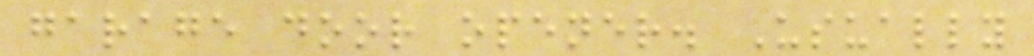garage door opener. Usually
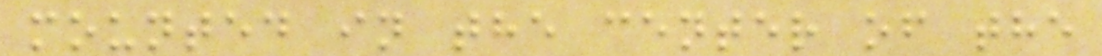mounted in the center of the
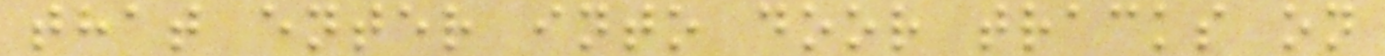that enter into door tracks on
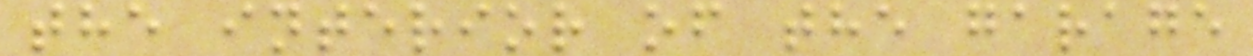the interior of the garage
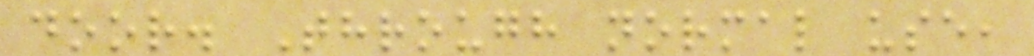door. Through normal use,
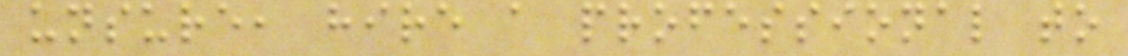unsure, hire a professional to
